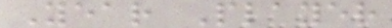Year Player
